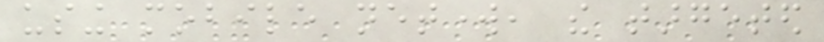using mobile network, the targeted
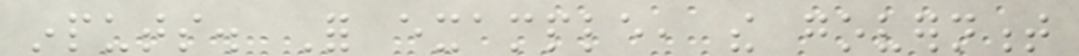inputs. For example, the government
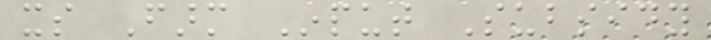its Farm Input Subsidy
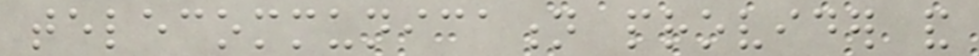telecommunication provider and
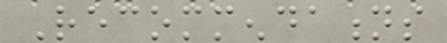Recommendations
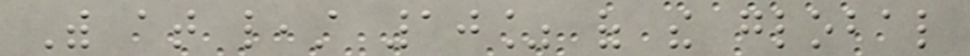With at least 10% of the global
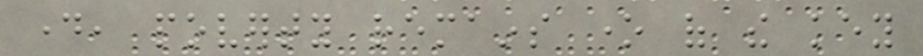day, poverty remains one of the key
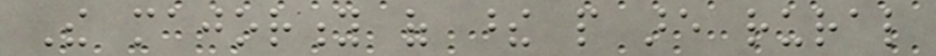The majority of these people are rural
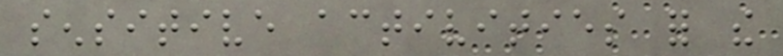sensitive activities for the
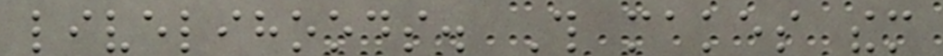livelihoods. This makes them
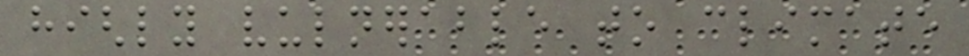highly vulnerable to climate
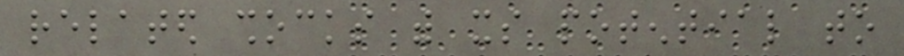related shocks with its potential to
